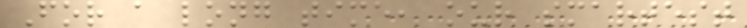For a long time, our smartest
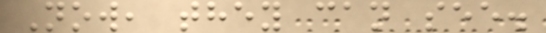Now, they can see.
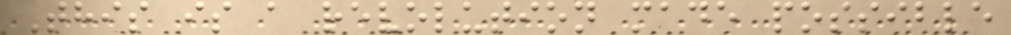This is a revolution made possible
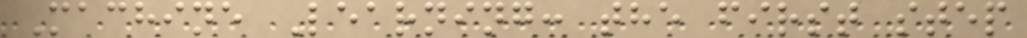Machine Learning: the first step
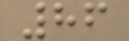86
